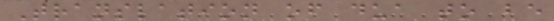Translation of dua to be
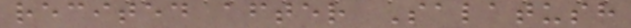recited after Salatush
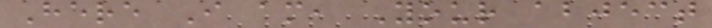Here I am, Your abject
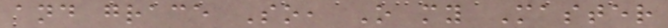and grace So, O my Master
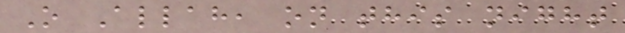O Allah, on this night
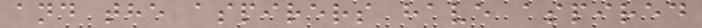and the aspirers have aspired
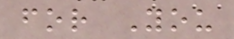for You
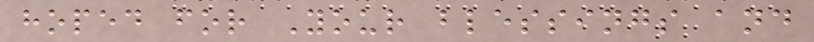hoped for Your blessings and
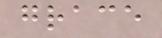grace
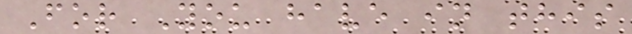For You have in this
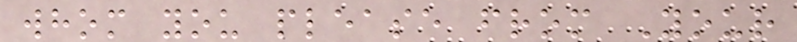whom you please from Your
